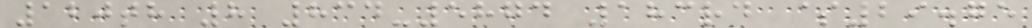120th 8 834-5874 183rd $29.75
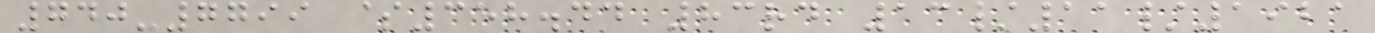740-7799 $358.44 83rd 13/11/1921
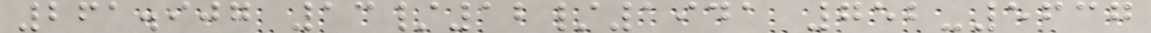261.907 13/12/1941 752-5637
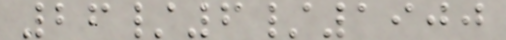26/6/1900
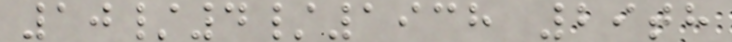10/4/1938 29th
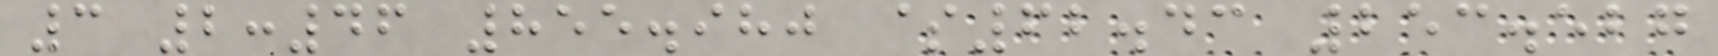3 2:46 855.980 $62.43 253.527
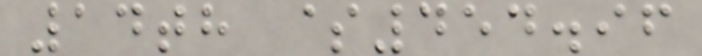14th $454.96
